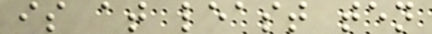is at least ten
